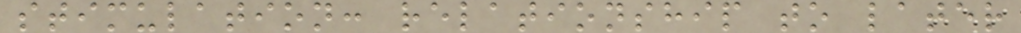stimulation: relationship to later
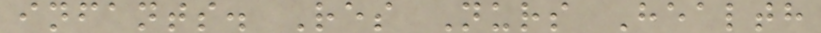infants. Res Nurs Health
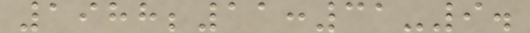1988;11:31-9.
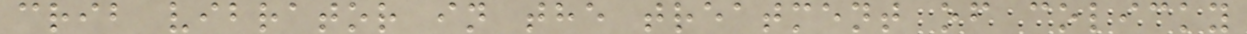crib vibrator in the treatment of colicky
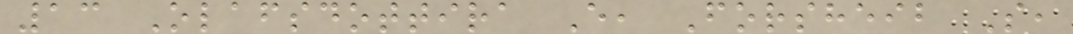13 Olafsdottira E, Forsheib S,
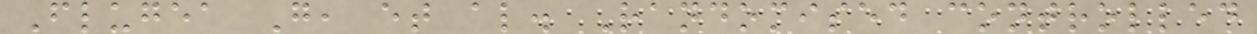Flugea G, et al. Randomised controlled
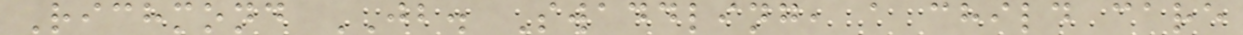Richmond JB. Swaddling, a child care
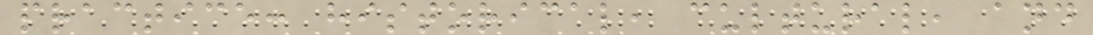practice: historical, cultural, and
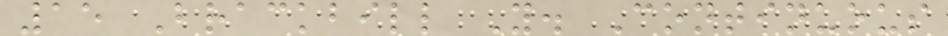15 Brackbill Y. Continuous
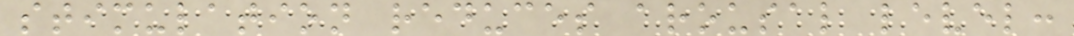stimulation reduces arousal level:
